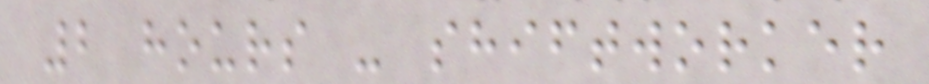2 hours - shiftworker
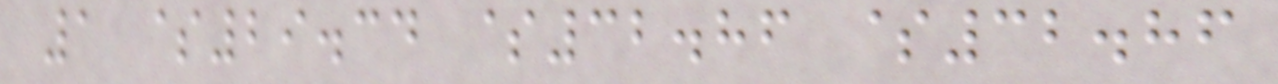1 $29.34 $32.86 $32.86
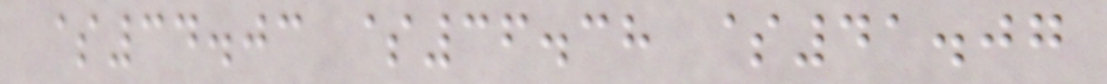$34.03 $36.38 $41.07
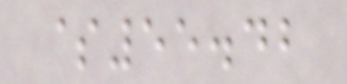$55.42
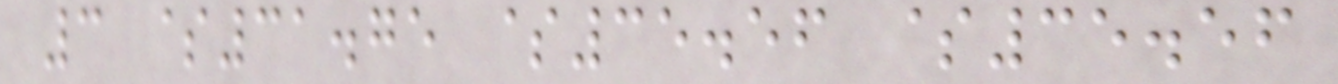3 $31.75 $35.56 $35.56
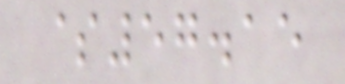$57.15
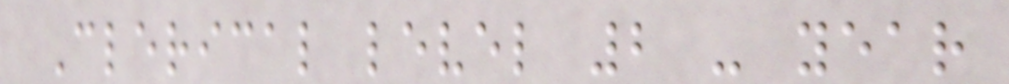Clerical level 2 - year
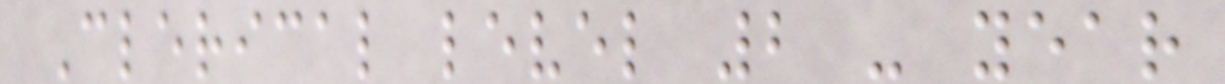Clerical level 2 - year
